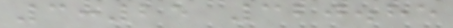3:25 320.85
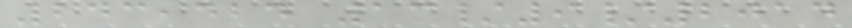243,424 13/9/2014
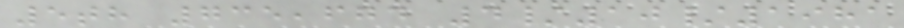5th 735,674 4/10/1981
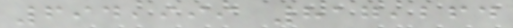694,999 817,264
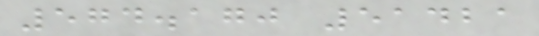574.170 51421
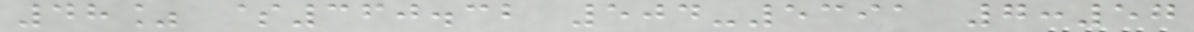48% $360.32 504-5391 7:57
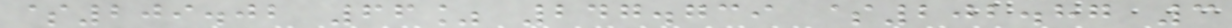$209.02 66% 247.739 $202.87 3
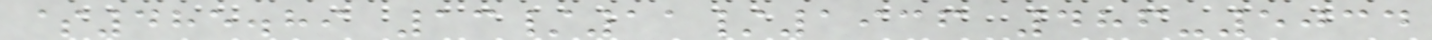$485.89 13/11/1936 486-5034
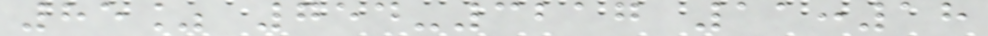85% 754-3217 11:18
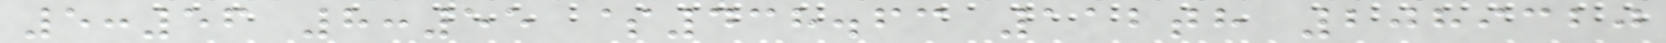5:56 8:55 $438.63 112th 2089320
